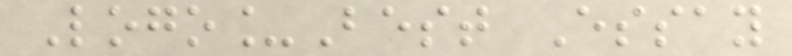Logo_Best Essay
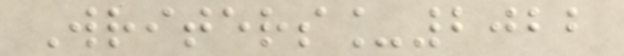Writers_2022
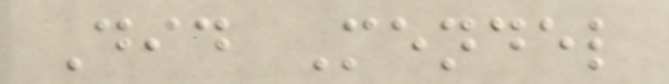Did Mendel
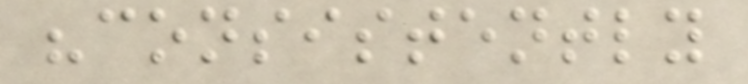"consistently
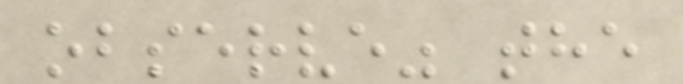observe" the
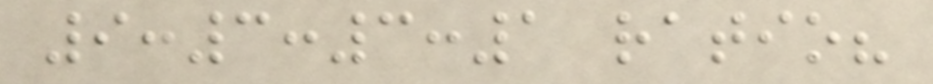9:3:3:1 ratio?
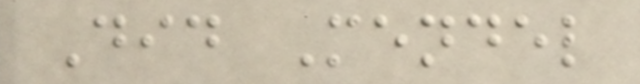Did Mendel
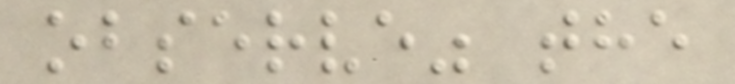observe" the
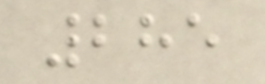285
